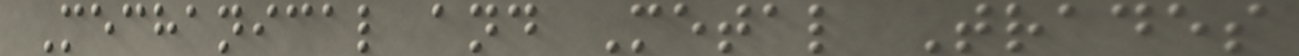Mechanical and Metal Trades
